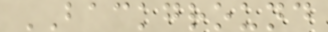BACKGROUND
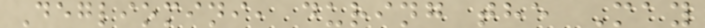Degliomini, during the May
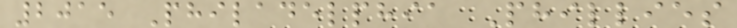2015 Philadelphia Phillies
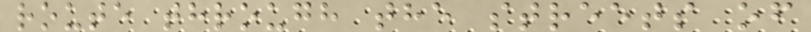route through the streets of
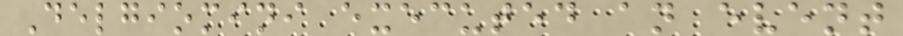Delgiomini executed an event
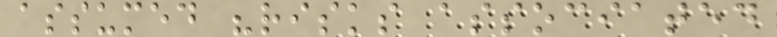assumed "risks associated
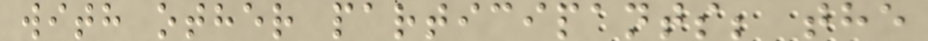with other participants; the
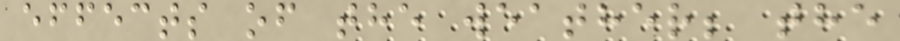effects of the weather; the
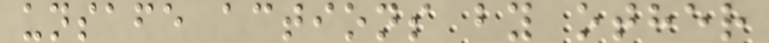unsafe actions by other
